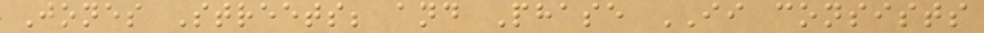Jones Streets; and Phase II consists
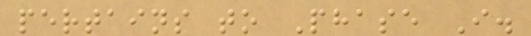pertains to Phase I.
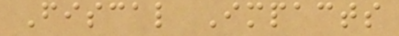Fiscal Impacts
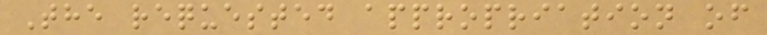The requested appropriation of
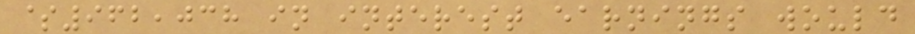$962,038 in interest earnings would
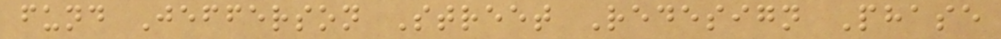fund Jefferson Street Redesign Phase
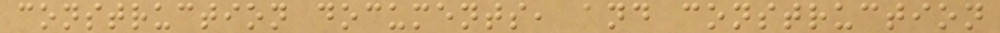construction documents, and construction
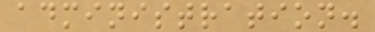administration.
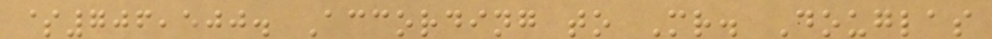$706,500. According to Mr. Douglas
